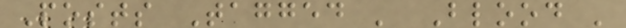Posts Tagged ' Blood '
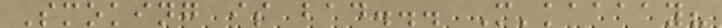Smoking is bad... M'kaaaay?
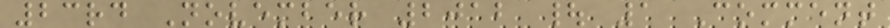23rd November 2012 | 1 Comment
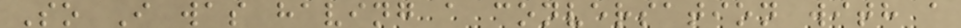So I was having a conversation with a
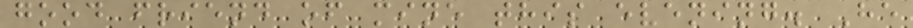good friend of mine this evening. He
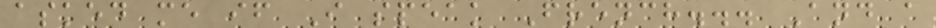asked me if I speak French... And a
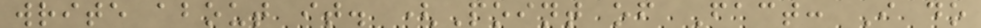write about it. (Point of Fact: I do
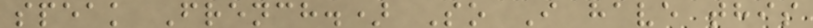speak French.) So I have this
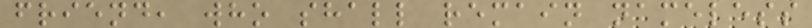friend, who shall remain nameless
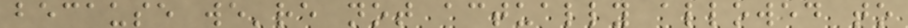because we're not actually allowed to
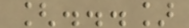[...]
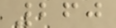260
